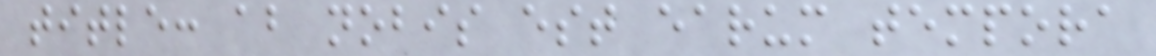title: ab nobis est earum tempora
